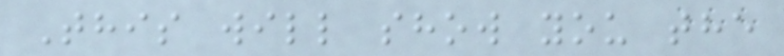This will show you the
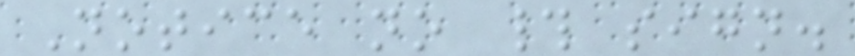Notice no # sign.
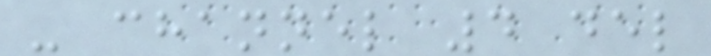- channel 4 del
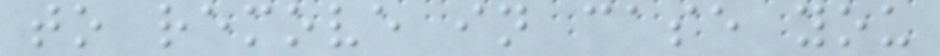to remove in case you
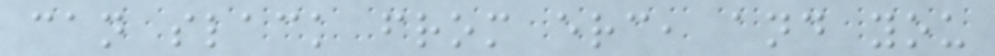can slack from erc, and you
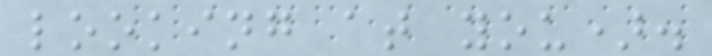looking at you).
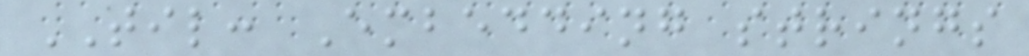TIL: Embedding strings
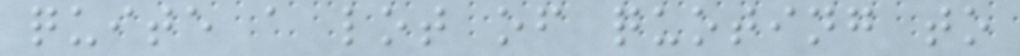quite a lot of quoting to
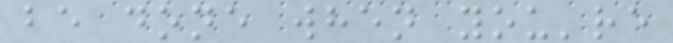be done when you're
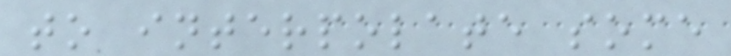to interpolate some
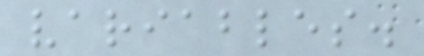variables.
